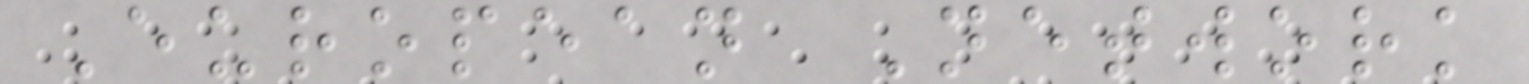European Network
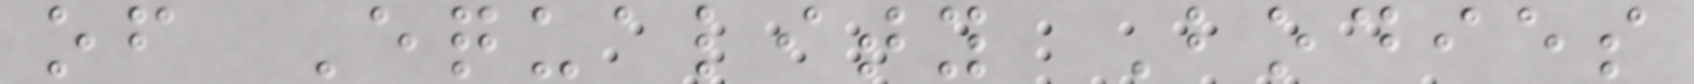of Equality Bodies
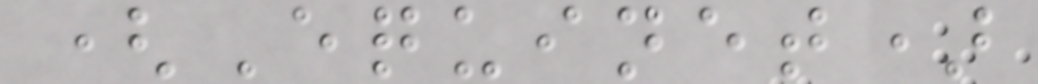(Equinet)
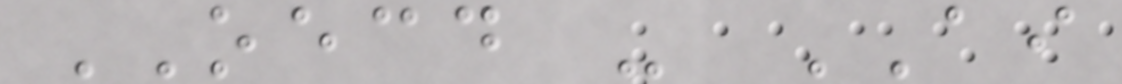OECD - AI
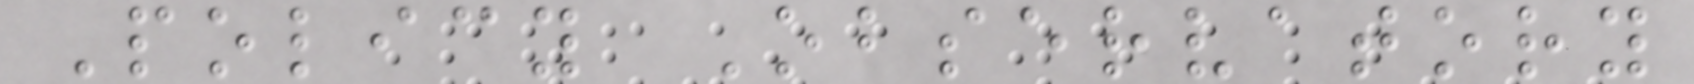Policy Observatory
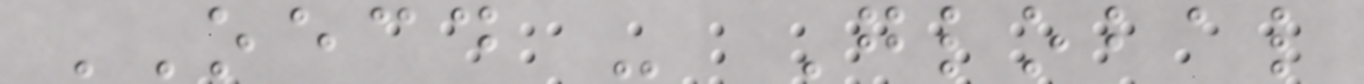OECD - Global
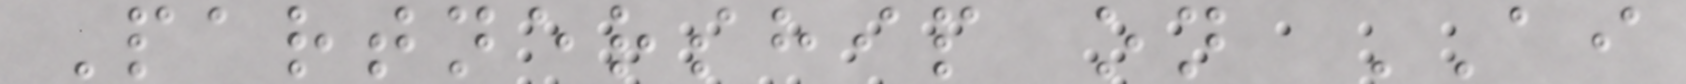Partnership on AI
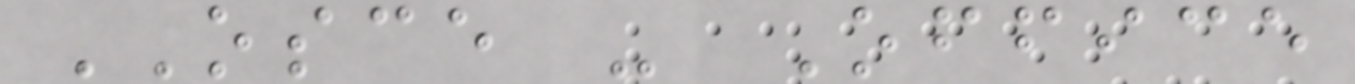OSCE - Office
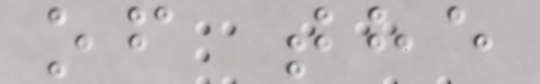of the
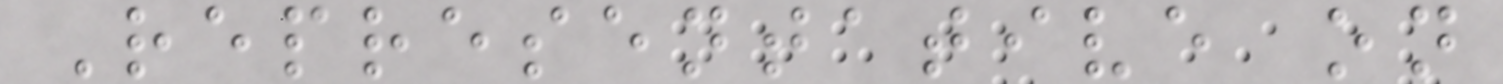Representative on
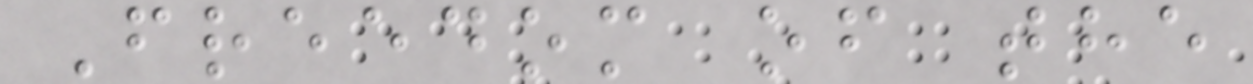Freedom of the
